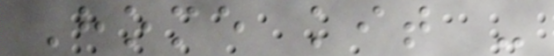Home kit -
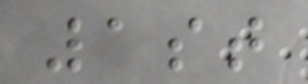1st
